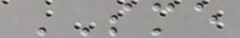SME
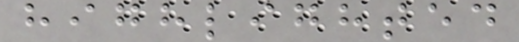highlighted
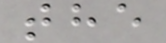the
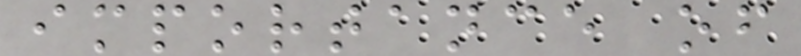importance of
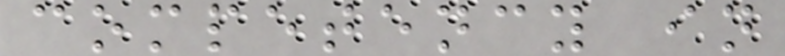competency in
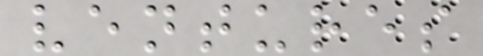ventures
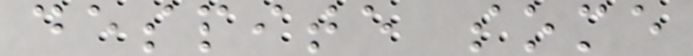despite some
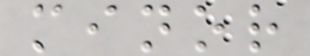minor
